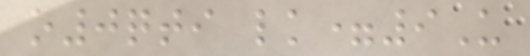o0qti lk=9U
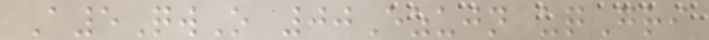A5QwO 00Ezujn uqGri
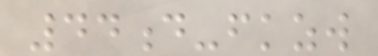44d-fkzw
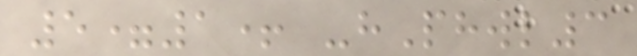5=1+ -hPhwl3
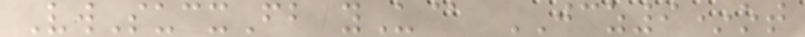VwSucxFb yU@ JCZ9*ot
